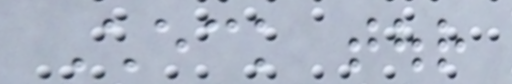Check tour
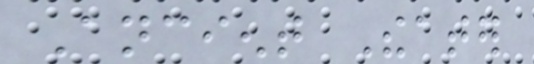Ancient Theater
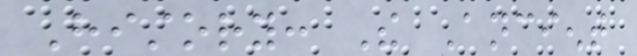History: The Ancient
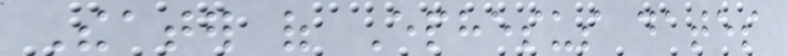Theater of Ephesus dates
